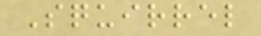Squirrel
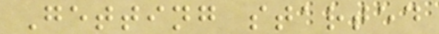Getting started
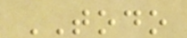TODO
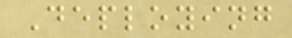Deploying
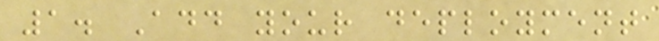1. Add your deployment
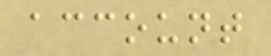account
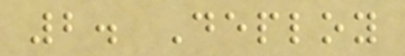2. Deploy
